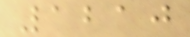1210
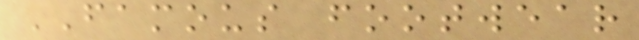FAMOUS footwear
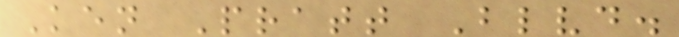Ken Pratt Blvd.
